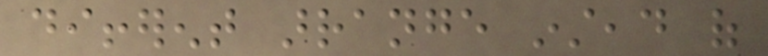different arrange instead of
